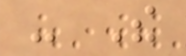- The
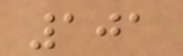101
